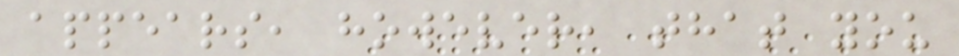appears, however, that you
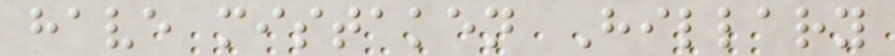have mistaken Hillary
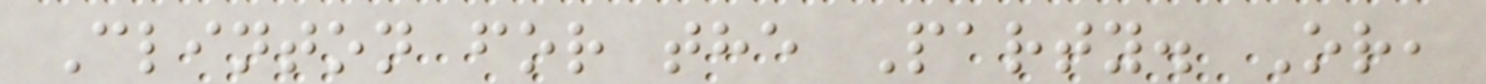Clinton for the Party. Or,
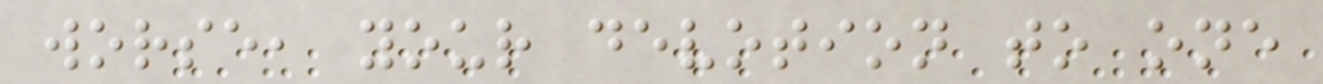worse, your devotion to one
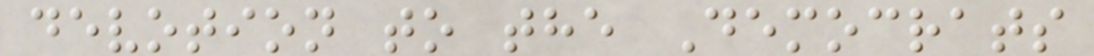devotion to the Democrats
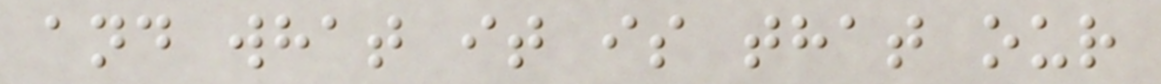and what it is that our
